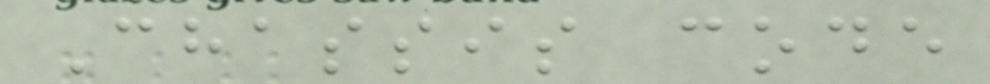Chassis code
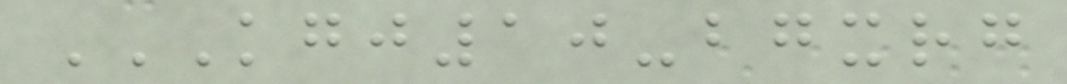KGJ10-BGXRG
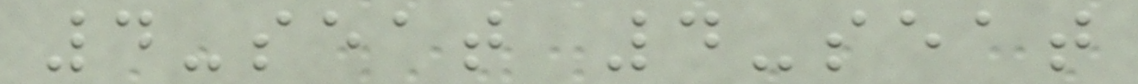4-seat 4-seat
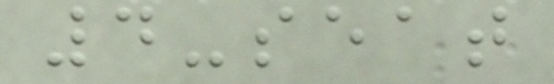4-seat
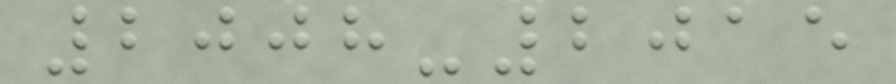2008-2015
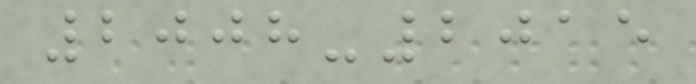2008-2015
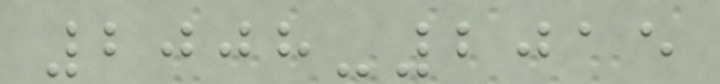2008-2015
